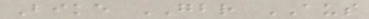Bike GBR AUS
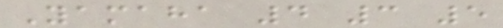Yamaha 4 3 5
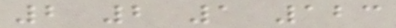2 2 1 123
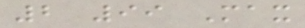2 99 Max
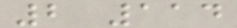2 114
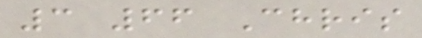3 66 Chris
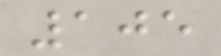105
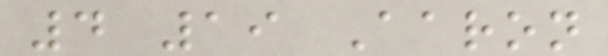4 19 Aaron
